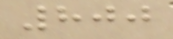800
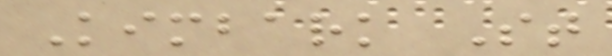Kimbark St
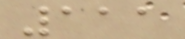111
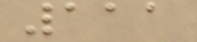111
